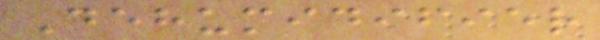Dehumidifier
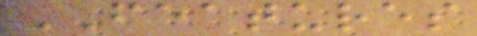FEATURES
